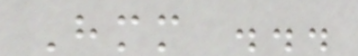Hmm ...
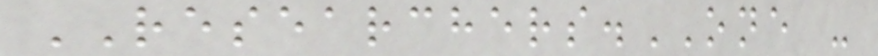RESEARCHERS.ONE -
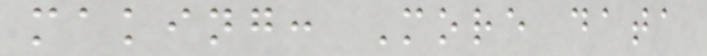making: More data
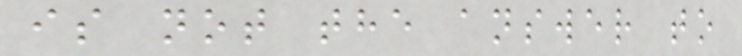is not the answer to
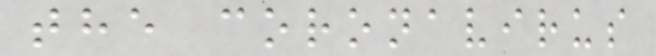the coronavirus
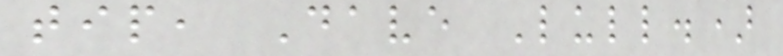tip, Dave Lull.)
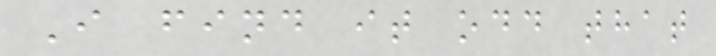I find it odd that
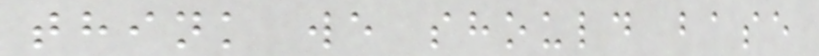think we should base
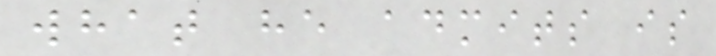what he admits is
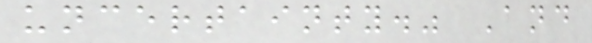uncertainty." And
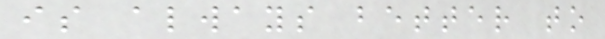is always better to
